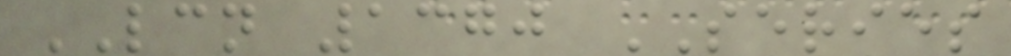LCN 1370 SERIES
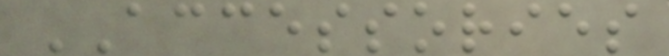ACCESSORIES
